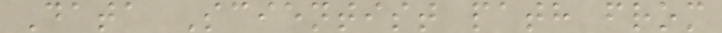Data Scientist path from
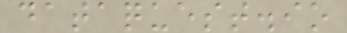dataquest.io
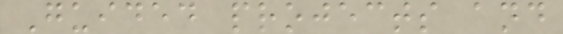Guided projects and
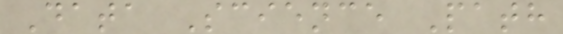Data Science Path
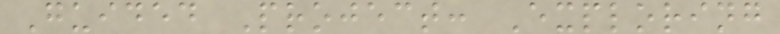Guided Project: Exploring
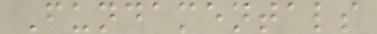Fundamentals
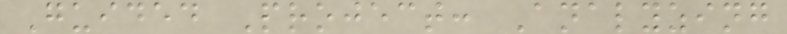Guided Project: Analyzing
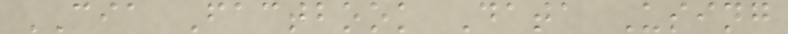CIA Factbook Data Using
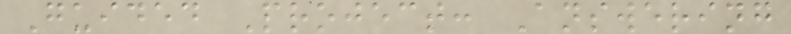Guided Project: Answering
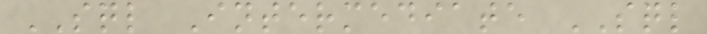SQL Intermediate SQL
